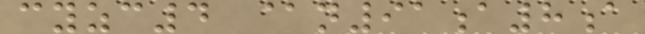cyzc4 @n91a8a
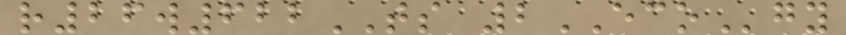r26w622TS 2ECOgy
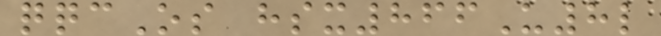qqcOs hsx866U8l
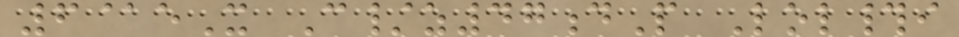6@eX C/z47dP Lol#i
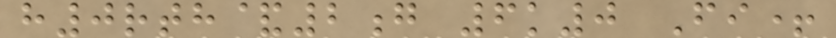h0rth&2g 6k0 Fi+
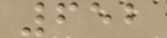652
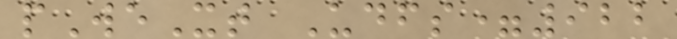pWeXt Udfs=922
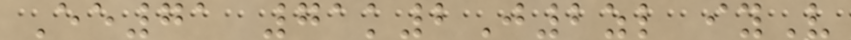Ee71 71k2J2zl iyV
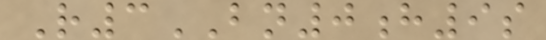R3BN0h9s
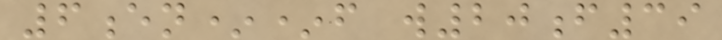6en**f w20f39
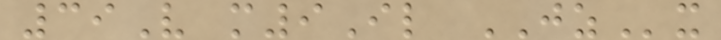39V m9Il JZx
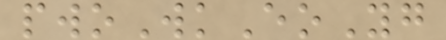pwoWkEoYg
